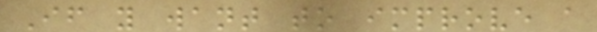If you want to improve a
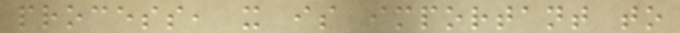process, it is important to
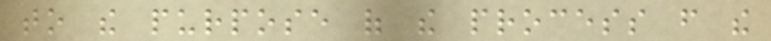to the purpose of the process from the
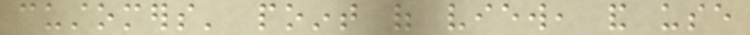customers' point of view, and use
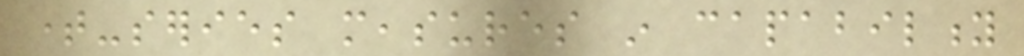time-series measures in capability
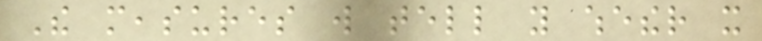The measures will tell you whether it
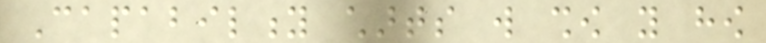Capability charts will show you how
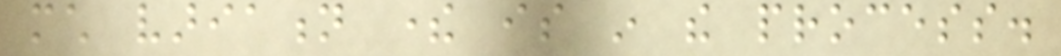much variation there is in the process.
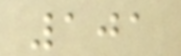101
